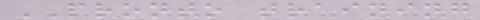PRONTO training
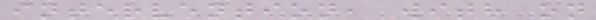intervention, with on
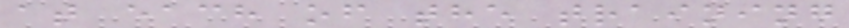at each of the training
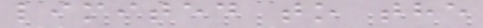limited to the
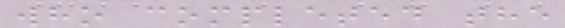who completed the
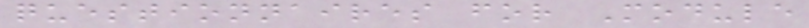questionnaires for Module
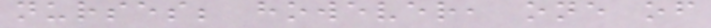nurses; however, one of
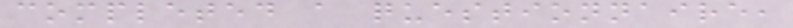completed a questionnaire,
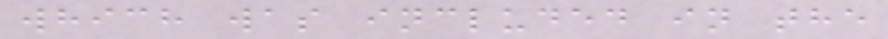which was included in the
